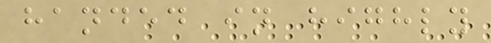handed in highly
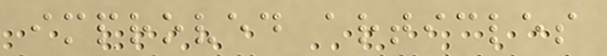improved articles
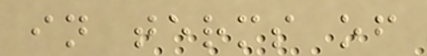in terms of
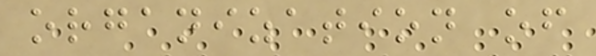organization of
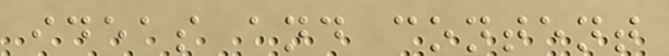ideas and content
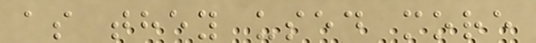as they used more
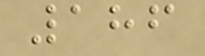186
